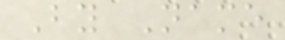By Name
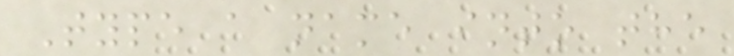Type a name into the
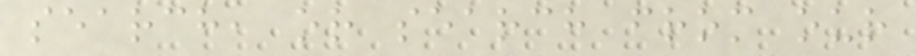search, or search from our
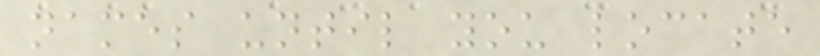names until you locate
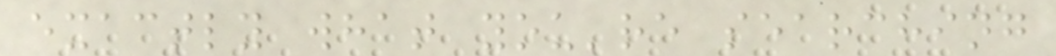exactly what you're searching
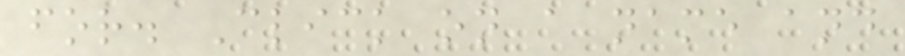for. Click on a name and
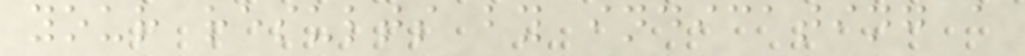your results by indicating a
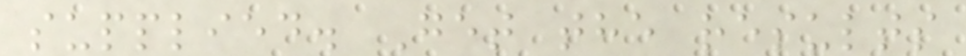supplied. Get the results
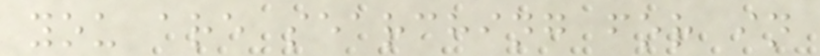you are searching for in
